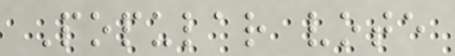Popular vote
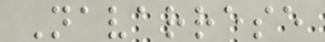Navarrese
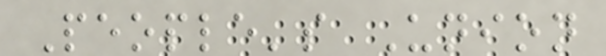People's Union
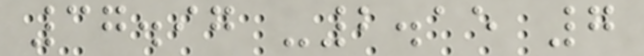37.97 -2.15 7
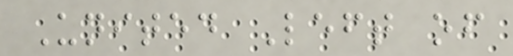United Left of
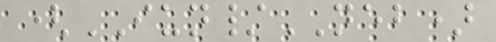(IUN/NEB)
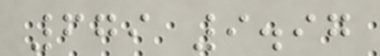679 9.97
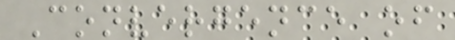Convergence of
